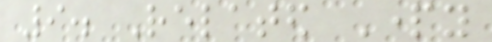9. Related Party
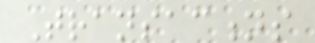Transactions
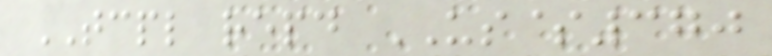TCPL repaid US$370
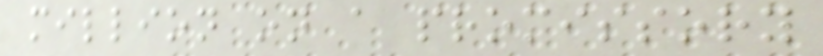million on a promissory
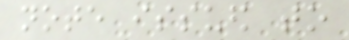note issued to
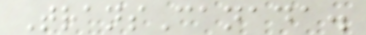TransCanada.
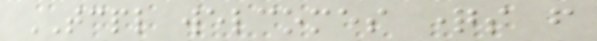TCPL welcomes questions from
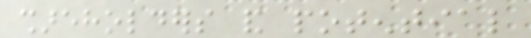shareholders and potential
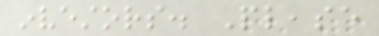investors. Please
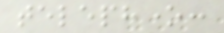telephone:
